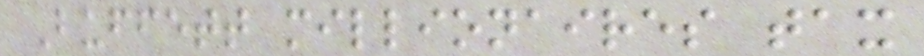Buffett millionaires tax
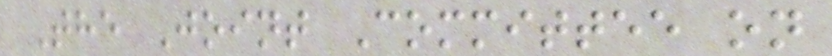The Joint Committee on
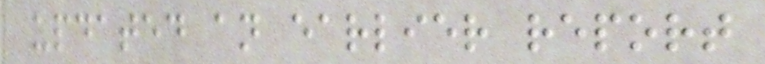updated an earlier report
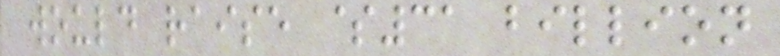would raise $31 billion
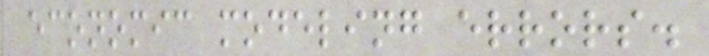economic modeling errors.
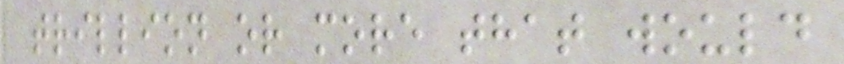trillion or more that would
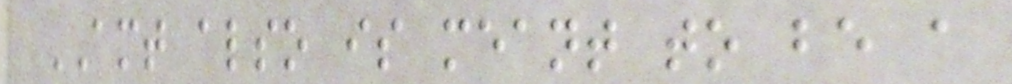AMT also is meant to be a
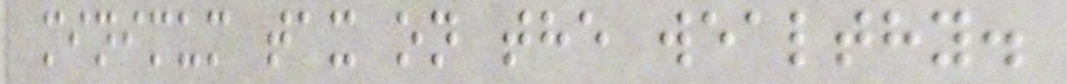minimum tax on the wealthy.
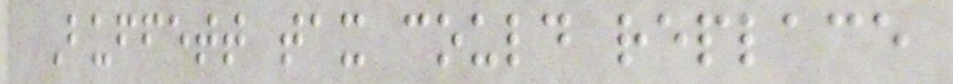Buffett tax could replace
